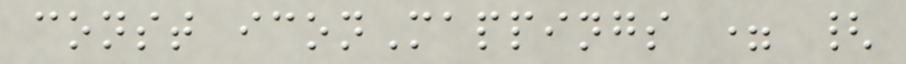const iconMappings = {
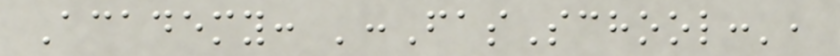Academy: ':FasSchool:',
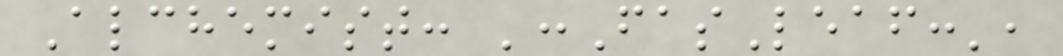Alchemist: ':FasLeaf:',
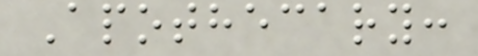Apothecary:
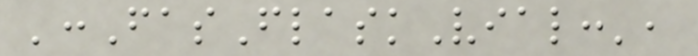':FasFlaskVial:',
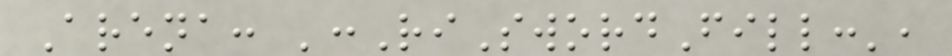Arena: ':RiSwordFill:',
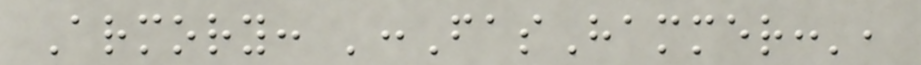Armory: ':FasHammer:',
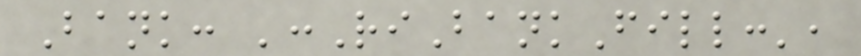Bank: ':RiBankFill:',
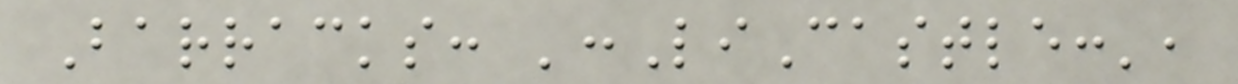Barracks: ':LiCastle:',
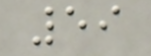59
